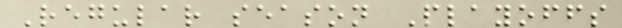Regular season Playoffs
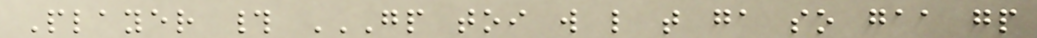Player # GP TOI W L T GA SO GAA GP
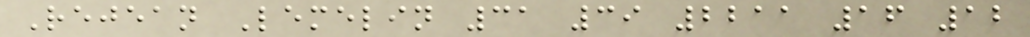Rejean Lemelin 31 39 2211 16 12
